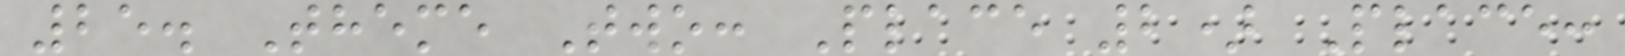25. Theme Two: Place 2) Place:
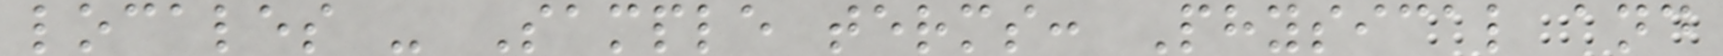locales - Sample terms: Physical and
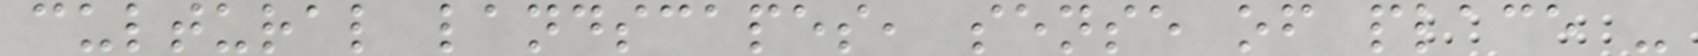cultural landscapes, sense of place -
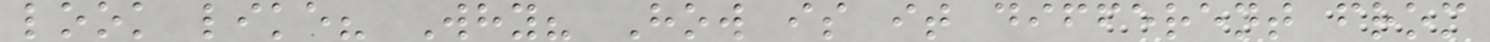look like? Why? How is it different from
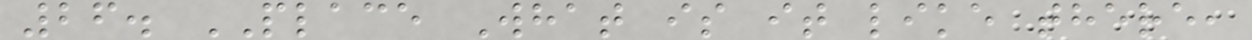26. PLACE What is it like there,
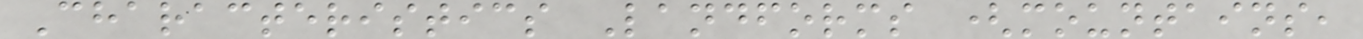Characteristics Landforms (mountains,
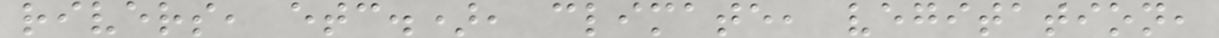rivers, etc.), climate, vegitation,
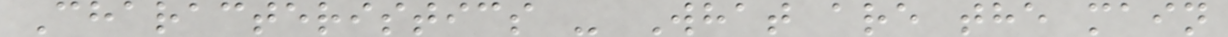Characteristics - What are the main
